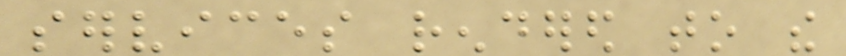services rendered to the
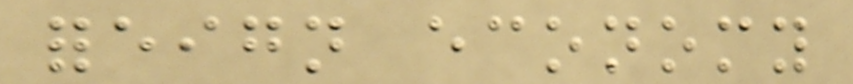foreign economy
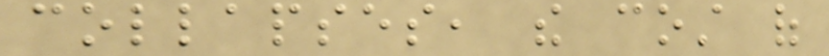collapses, the cost of
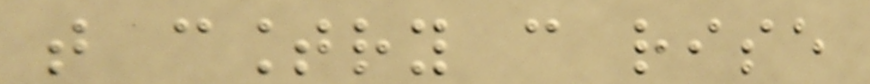that country can rise
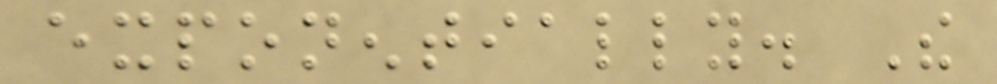exponentially. The
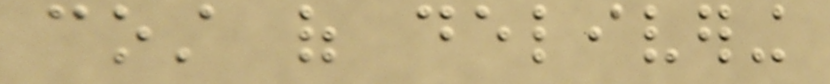cost of delivering
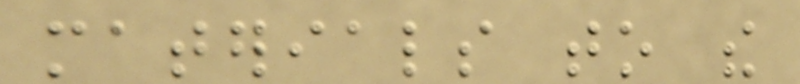materials to the
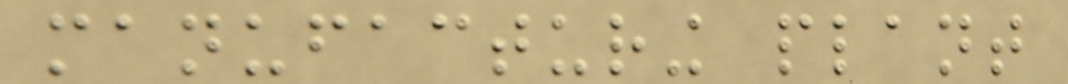manufacturing plant
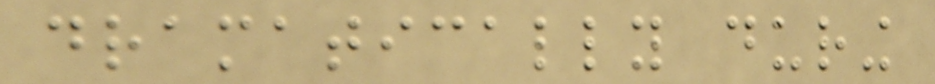dramatically during
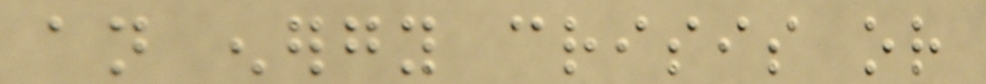an energy crisis or
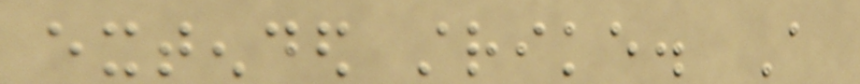extended strike. A
